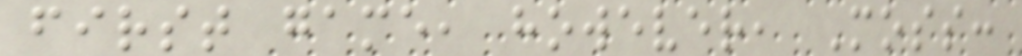first game, however, Moss:
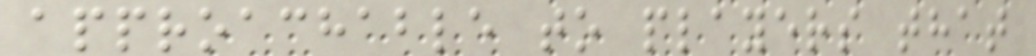approachable to players that
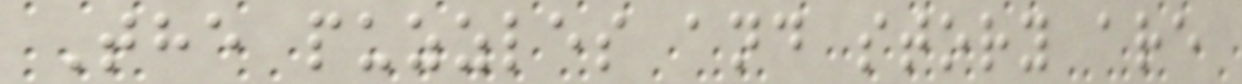The puzzles and story are
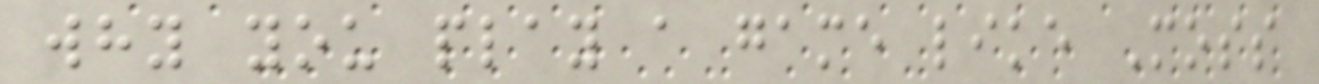why you play a game like Moss
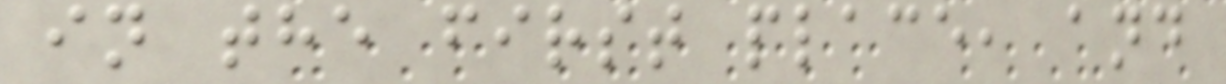in the first place, and
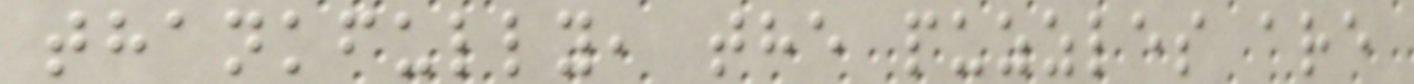thankfully, the puzzles are
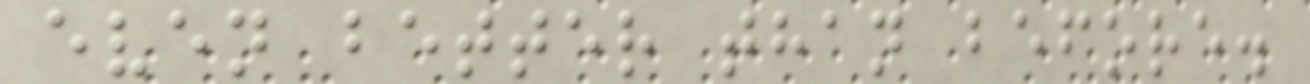even better than before.
